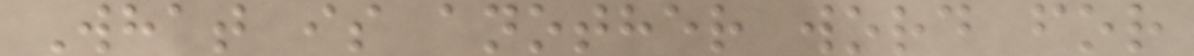What is another word for
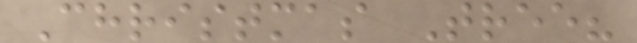Christmas Tree?
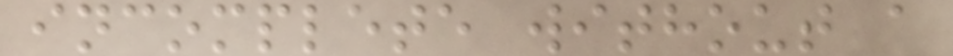incomplete without a
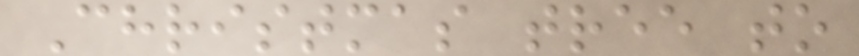Christmas tree to
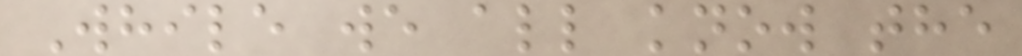While we all know the
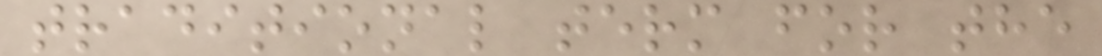traditional term for the
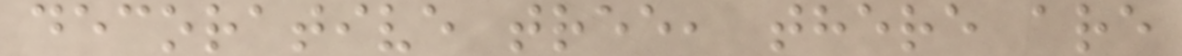decorative tree, there are
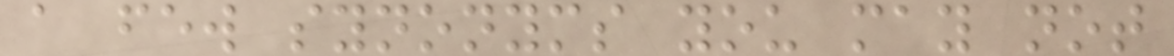a few synonyms you may not
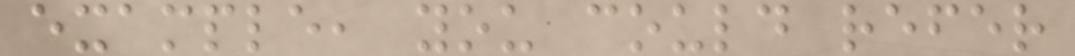example, you could refer
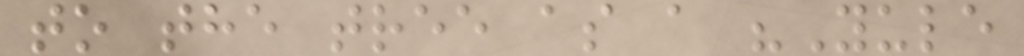to the tree as a "Yule
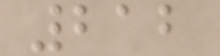212
